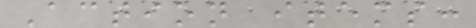Action items:
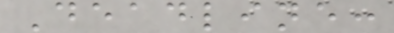Deadline:
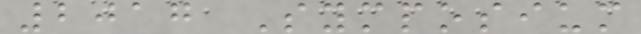2017 Symposium
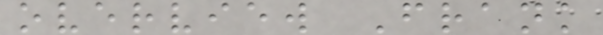overview Frank
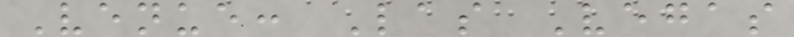Venue: Las Vegas
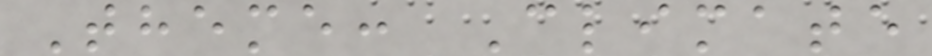Theme: Climate
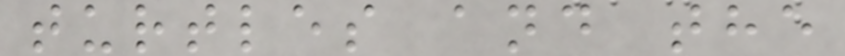turtles and the
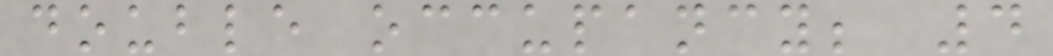double occupancy; 4
